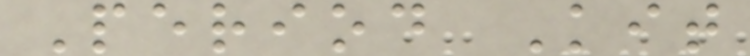Period Kit
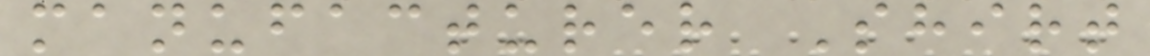manufacturer Shirt
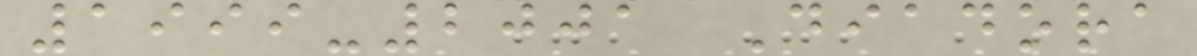1999-2001 Diadora
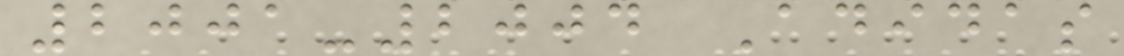2001-2004 Adidas
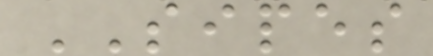SIPES
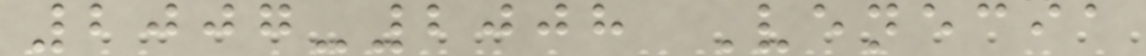2007-2008 Venecia
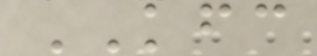KFC
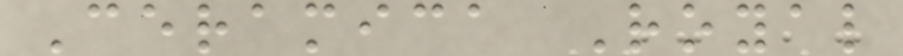Ceramica Royal
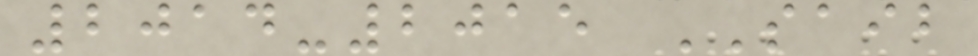2014-2015 SAIB
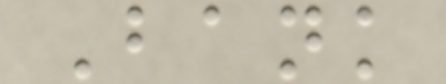Bank
